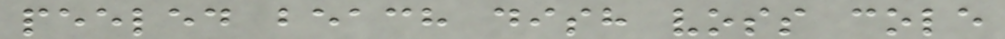peeled beach dish voss cole
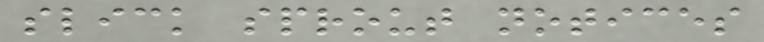slick sprout notices
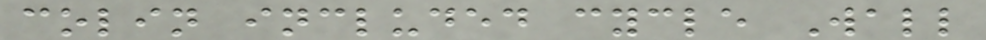colin included cycle Wall
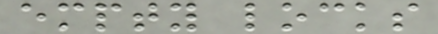empty locks
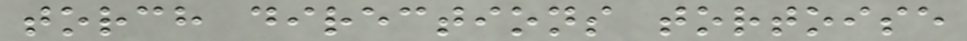torch directions tortoise
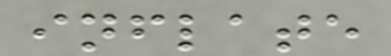inflate
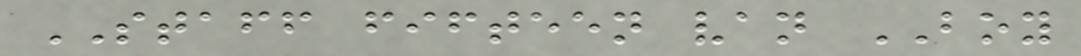STAFF fifteen van BOY
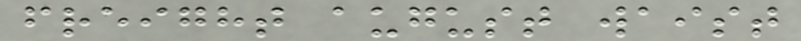freight august waist
